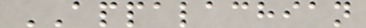APPALACHIAN
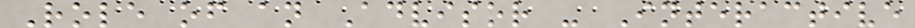Role of an Advisor - Interactive
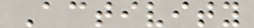Activity
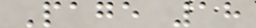Page 18
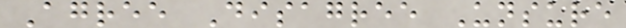Agree Disagree Unsure
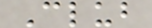Club
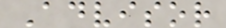Advisor
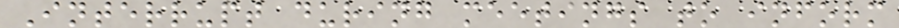Interrupt during meetings to inform
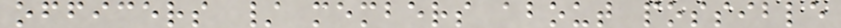officers / members about possible
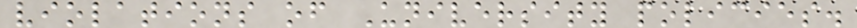violations of University policies.
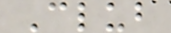Club
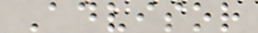Advisor
